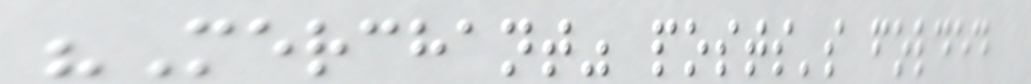"Merchant" posts's folded
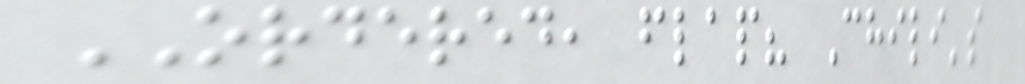ORDERED, flap? Chili's
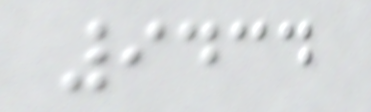9434
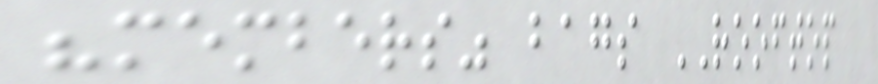"members" bags ROOFTOP
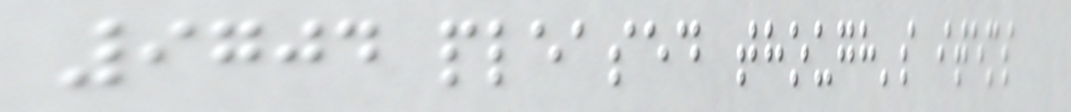9704 pleased though's items
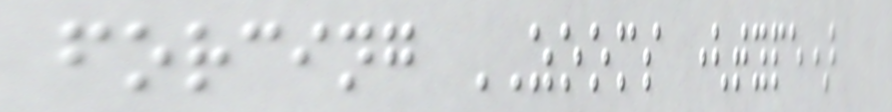forcing ZOOMS (type)
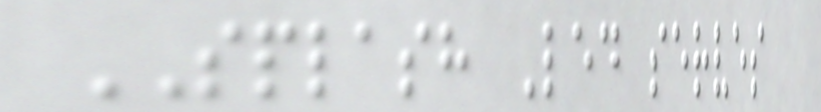SPLASH Led serves
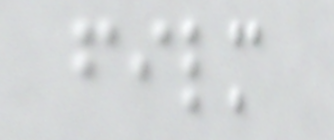film
